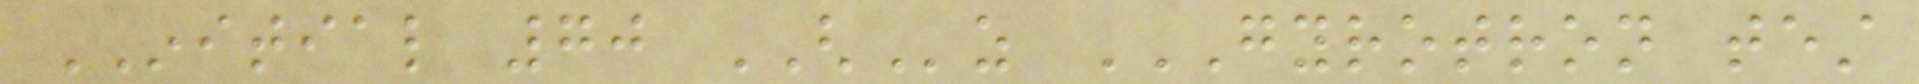INITIAL 70 GHz GYROTRON TEST
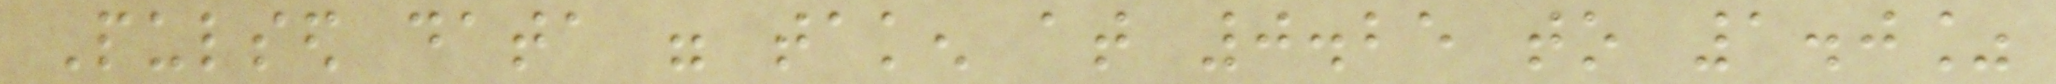Pulsed data were taken at 0.25 to 1.0%
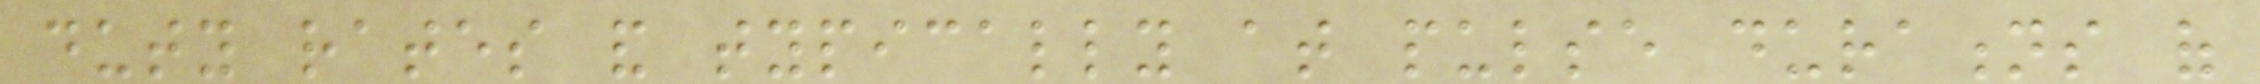duty rates and typically at pulse durations of
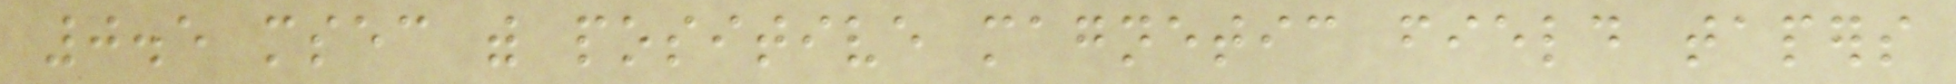0.5 msec with positive magnetic field tapers
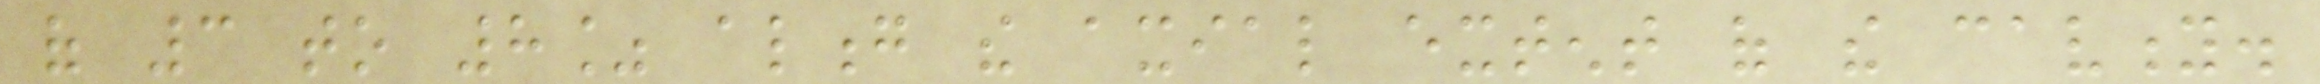of 3 to 8% along the axial extent of the cavity.
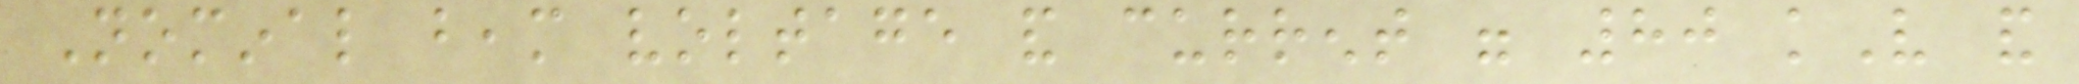Nominal beam voltage and current were 80 kV and
